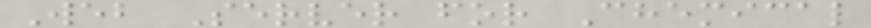Web Server for Chemical
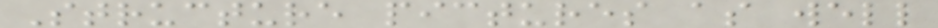Structure pictures as well
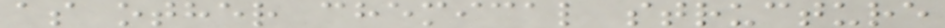as other chemical structure
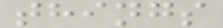things
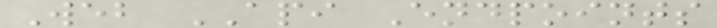Web API Endpoints
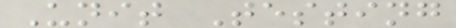Unit Testing
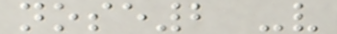nose2 -v
